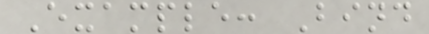Example: Bind
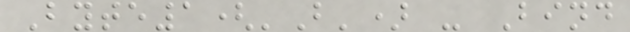Byte1('B') - Bind
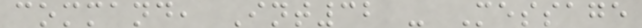command, Int32 - Message
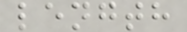length
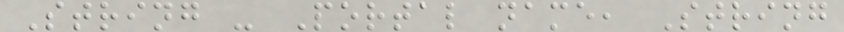String - Portal name, String
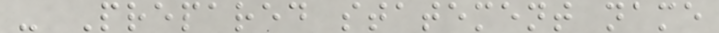- Prepared statement name
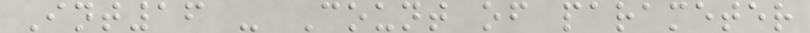Int16 - Count of parameter
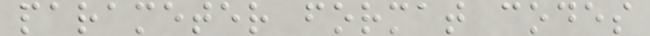parameter format codes
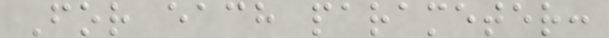For each parameter:
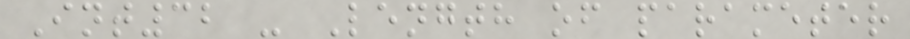Int32 - Length of parameter
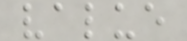value
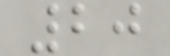20
